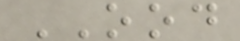OOD
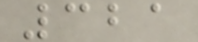321
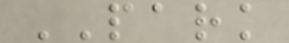PARK
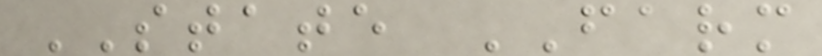STATE FARM
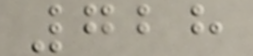728
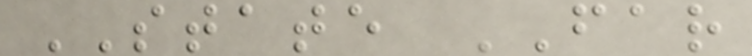STATE FAR
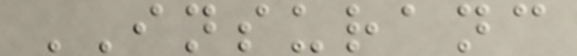INSURANC
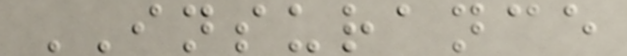INSURANCE
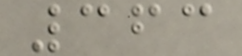363
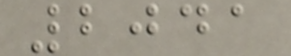2041
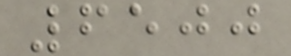6500
